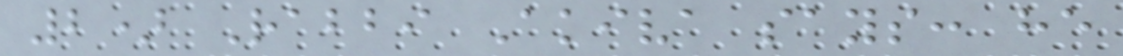2) Rabbi Akiva says: he
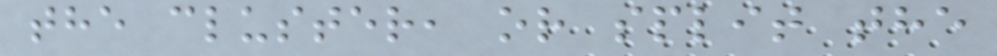the cluster, or split the
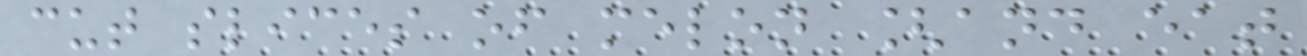cut slices of melon [and eat
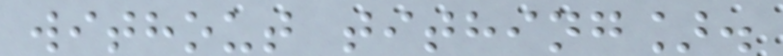without tithing].
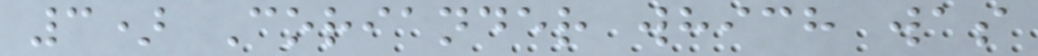3) Coriander which was
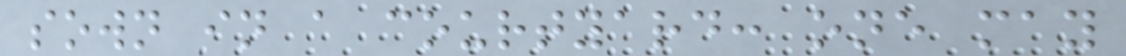sown in a courtyard: one may
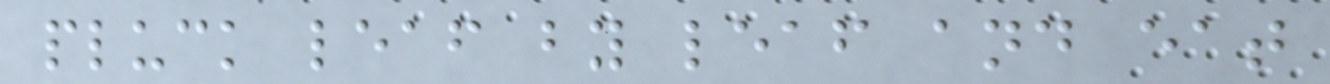pluck leaf by leaf and eat
